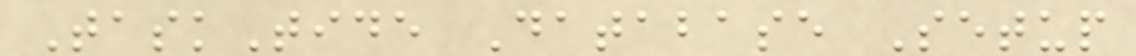TaskTide Database Setup
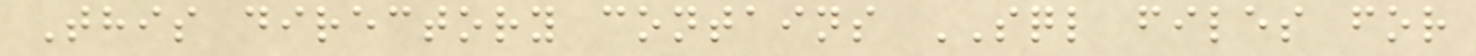This directory contains SQL files for
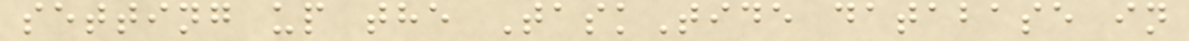setting up the TaskTide database in
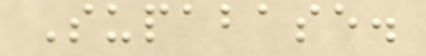Supabase.
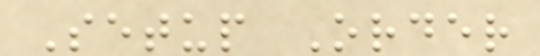Setup Order
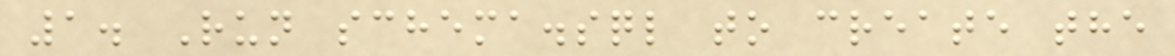1. Run schema.sql to create the
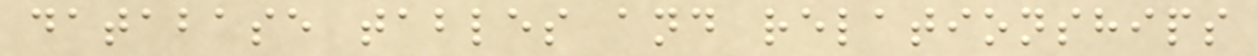database tables and relationships
